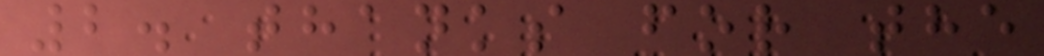2. thanks for the
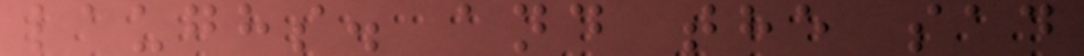laughs. and the sad
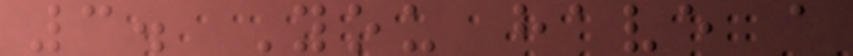3. You have a
